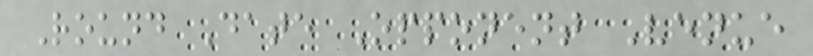Round Date Opponent Venue
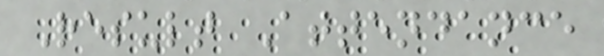Result Attendance
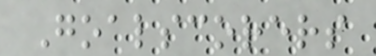Goalscorers
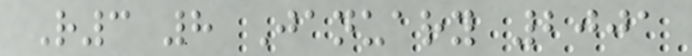R3 8 January 2001
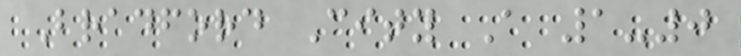Bradford City A 1-0
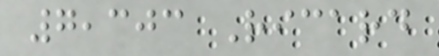7,303 Ricard
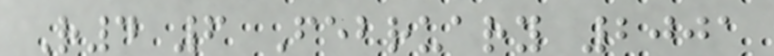R4 6 February 2001
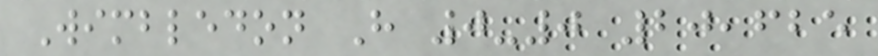Wimbledon H 0-0 20,625
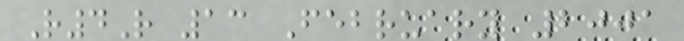R4R 13 February 2001
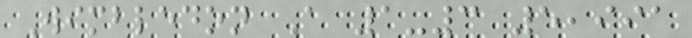Wimbledon A 1-3 5,991
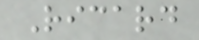Ricard
